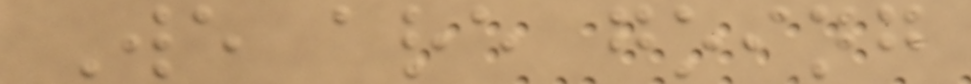We are going
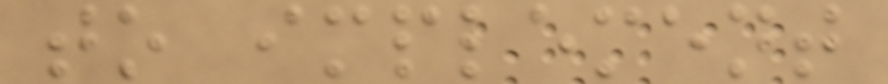to implement
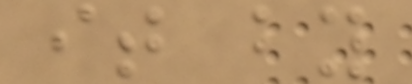it by
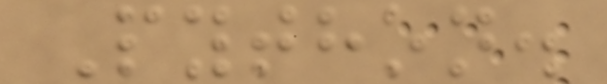Python.
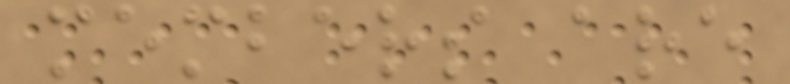members are
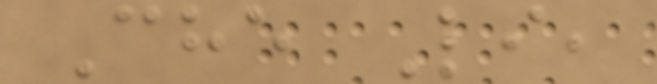Che Li,
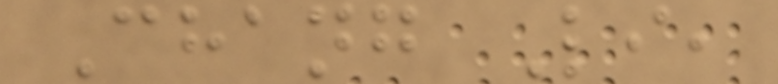Chang Li,
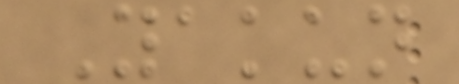Yakun
